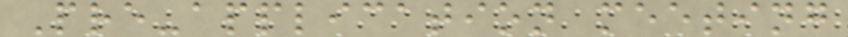Pre-application meeting
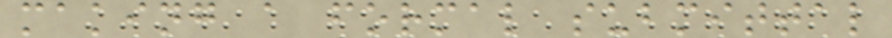making a formal submittal
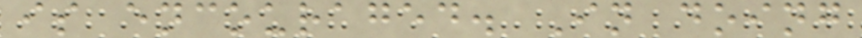is encouraged. In doing
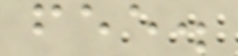fee.
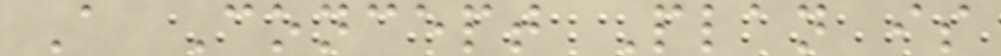A Concept Plan is
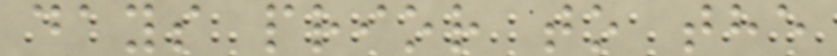days prior to the
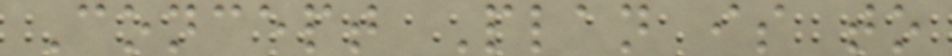Concept Plan is to
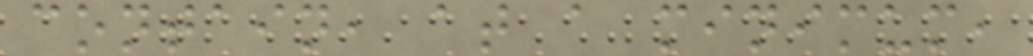contain, at a minimum,
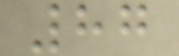87
